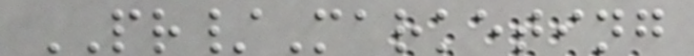PR/Marketing
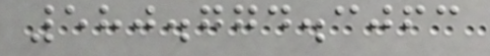580.774.3063
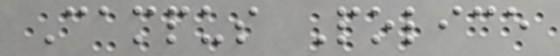Campus Police
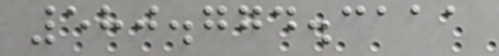580.774.3111
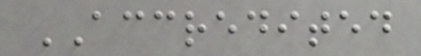ACCREDITED
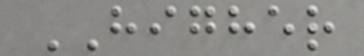HIGHER
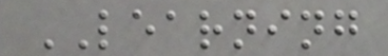LEARNING
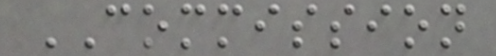COMMISSION
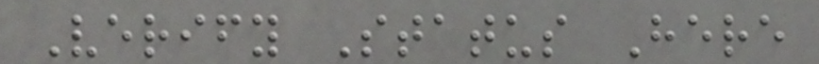Verify Status Here
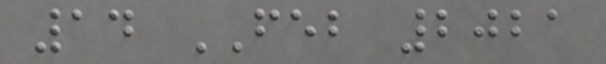14 FEB 2021
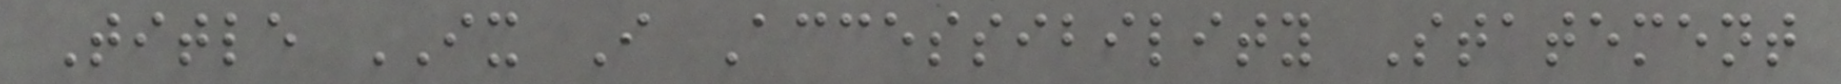Title IX I Accessibility Statement
